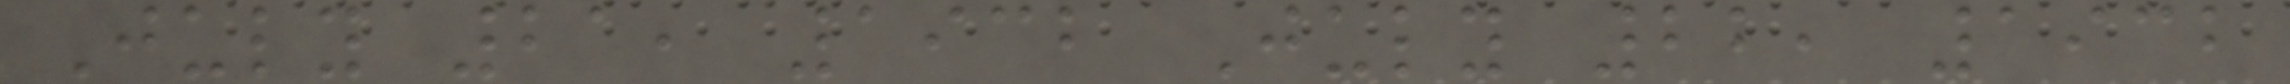July 21, 1932 July 22, 1932
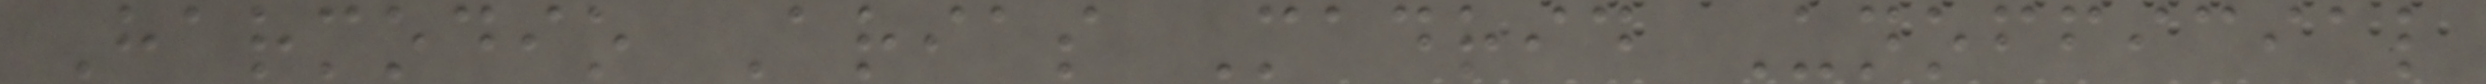Harmodio Arias Madrid Unofficial
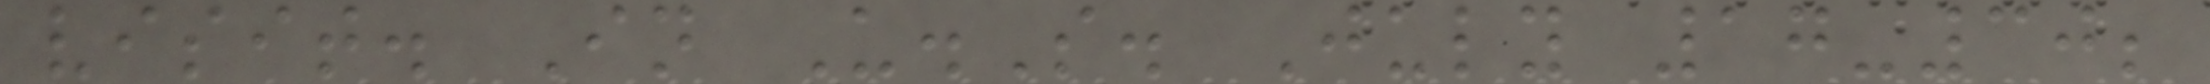visit. In U.S. July 17-30;
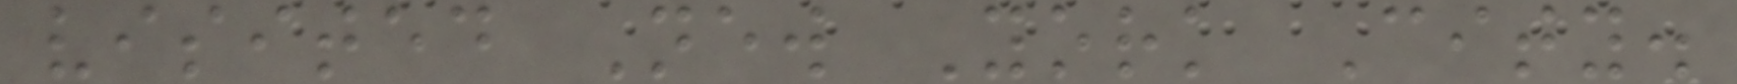visited New York City.
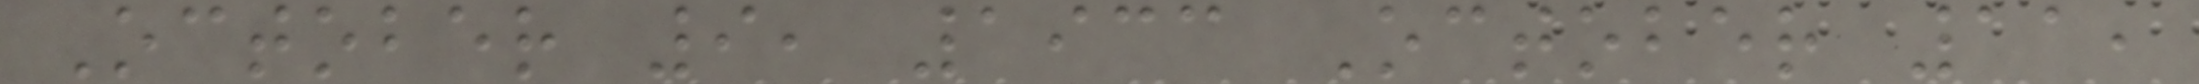October 9, 1933 October 11,
